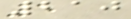210
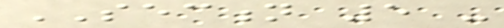SECTION 5 -
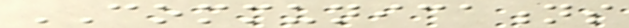COMMUNICATIONS
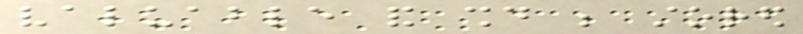valuable and should be stored
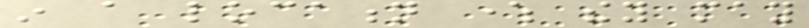in a location where they may
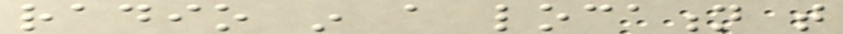radio in a location that
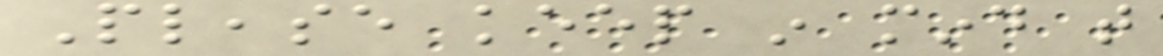Please keep in mind that
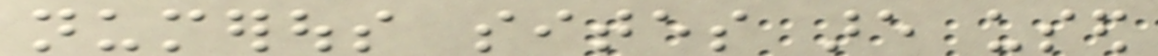numerous sites are used
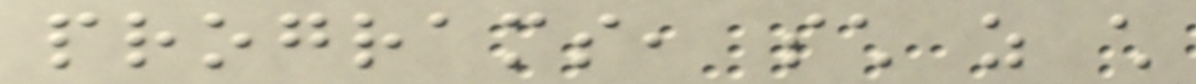programs, such as child
